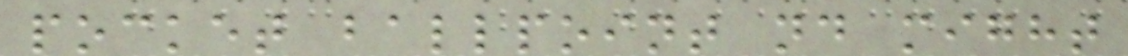pocket ballpoint nd might
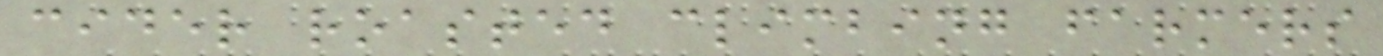cider roasted climbing farmers
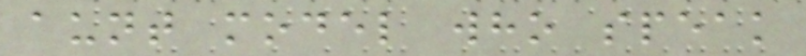aunt model who speak
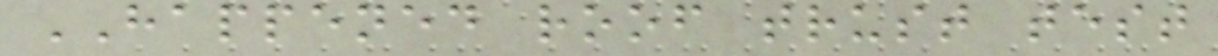HAPPENED roof trust test
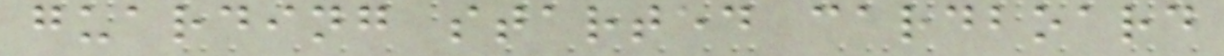guarding started cardboard
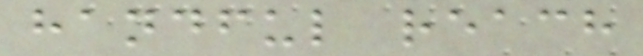handful reach
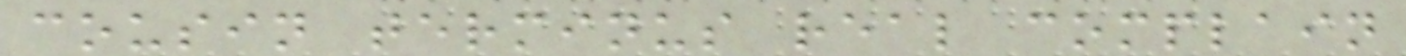cousin terminus real complain
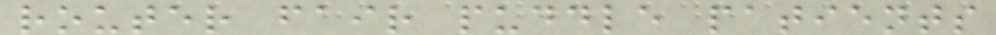router fair puddle patients
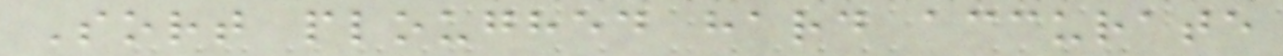Sort ploughed hard accurate
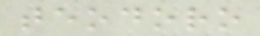teodoro
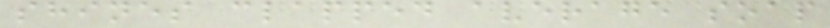shines clapped average soap
